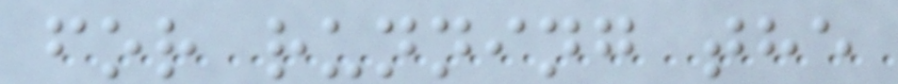for running the
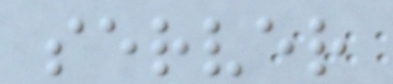server
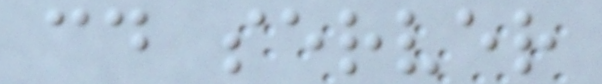cd server
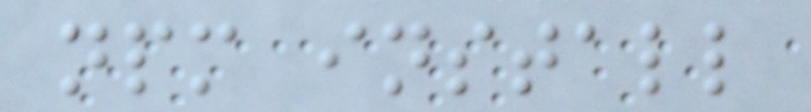npm install
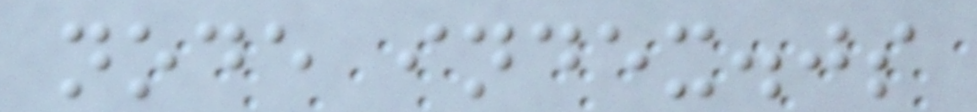node index.js
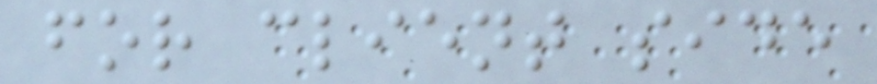for client side
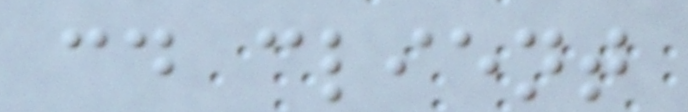cd client
